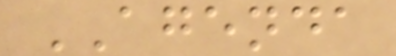AGENDA
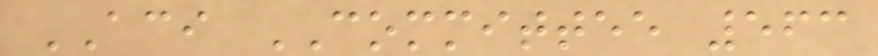ACI COMMITTEE 563
